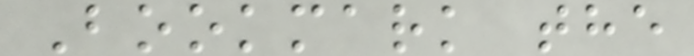Bookmark the
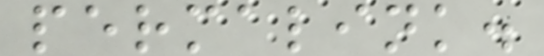permalink.
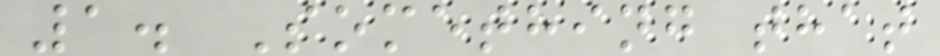1. Something that
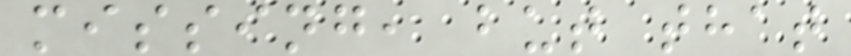missing, but that
